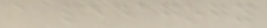a pedagogy
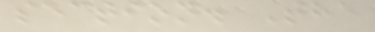section. The
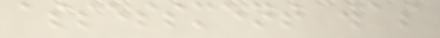assessment was
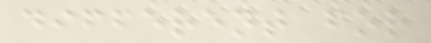different for
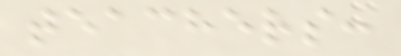teachers:
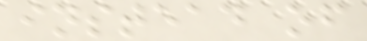instead of
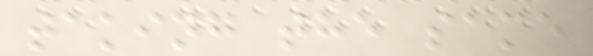taking the same
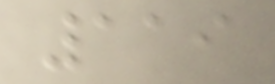119
